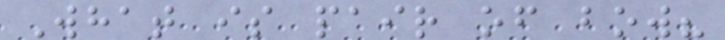What is pair of bow?
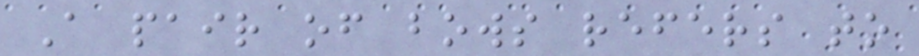A pair of bows refers to
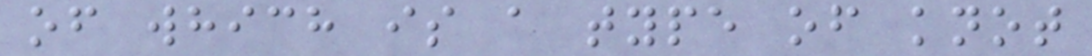of which is a type of knot
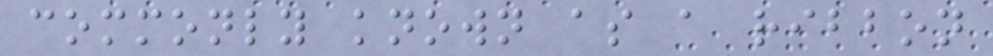commonly known as a ribbon
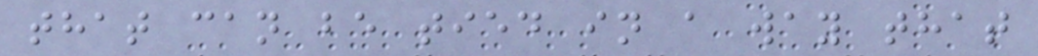that can be tied in a way that
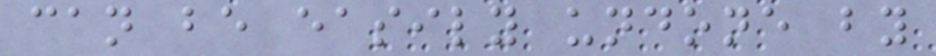can be easily undone by
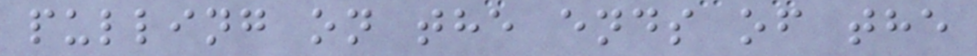pulling on the ends of the
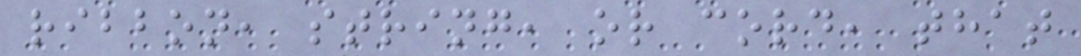ribbon, string, or cord, that
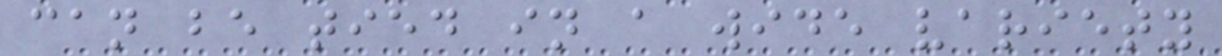can be tied in a wide variety
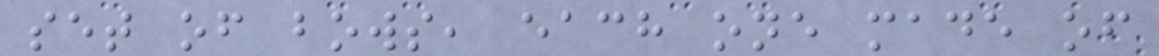set of bows, each one made of
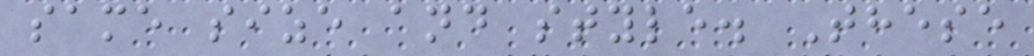same size and style. These
